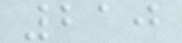210
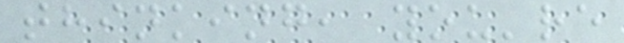thinking, you're
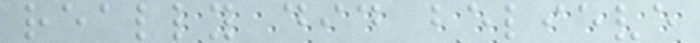really did believe
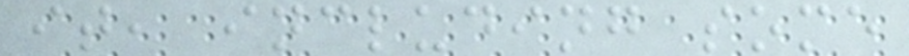it, including some
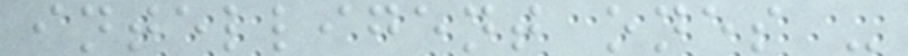intelligent ones -
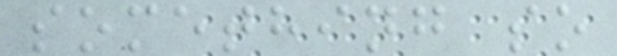something so
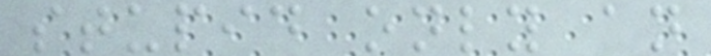stupid only an
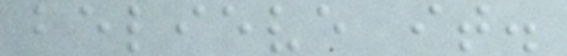believe it.
